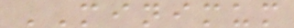MINIMUM
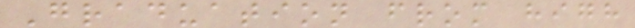Graduation from high
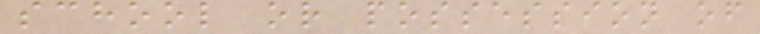school or possession of
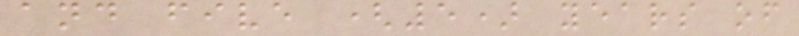and five (5) years of
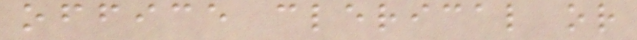office clerical or
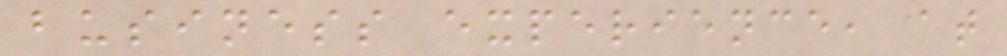business experience, at
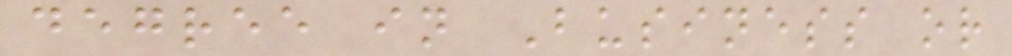degree in Business or
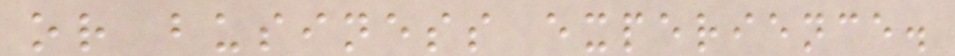or business experience.
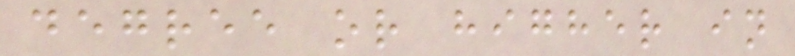degree or higher in
